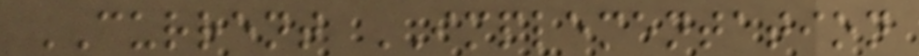CURRENT IMPLEMENTATION
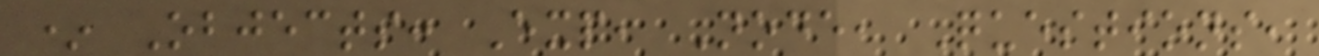* Objects: Exp, Node, Questions,
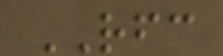RFC
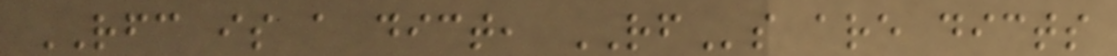RFC is a dict, RFs are dicts
